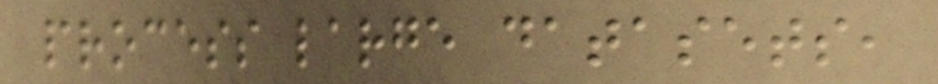process large datasets,
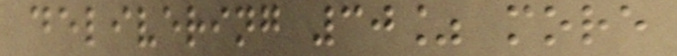delivering 30% more
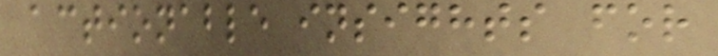actionable insights for
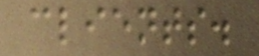clients.
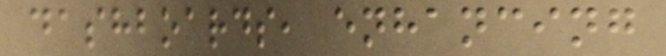dashboards, enhancing
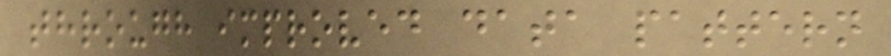through improved data pattern
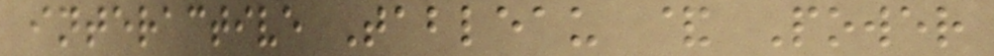interactive Tableau & Power
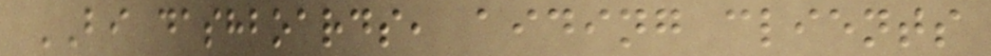BI dashboards, aiding clients
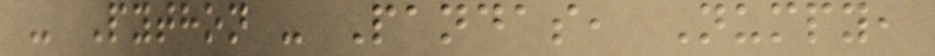- Python - Pandas, Numpy,
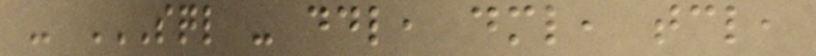- SQL - DDL, DML, TCL,
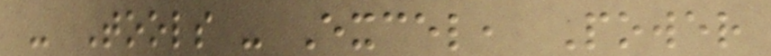- Tools - Excel, Power
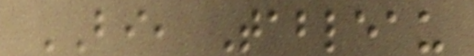BI, Tableau
